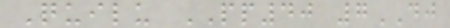Quilu PP40 7DJ
